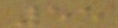55
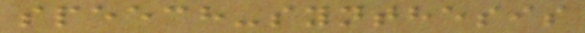speech-synthesis
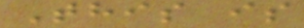This is
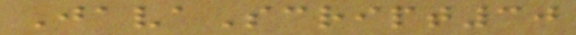JavaScript30
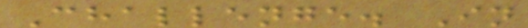Challenge. In
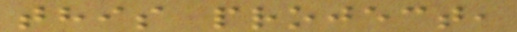this project,
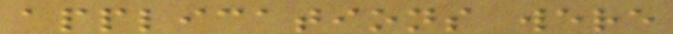applications were
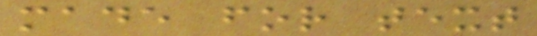made for text
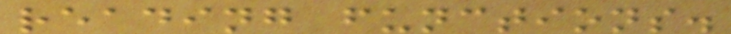reading functions.
